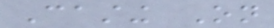Casting On
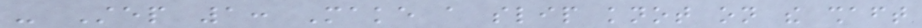- Step 1: Make a slip knot on the shaft
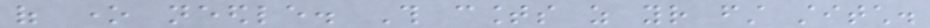of one needle. This counts as your first stitch.
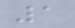1
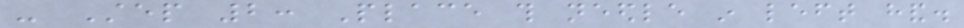- Step 2: Place this needle in left hand.
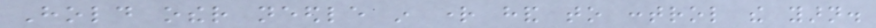Hold other needle in right hand to control the yarn.
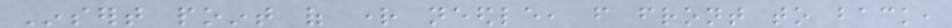Insert point of right needle, from front to back,
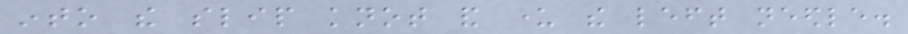into the slip knot and under the left needle.
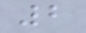2
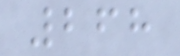268
